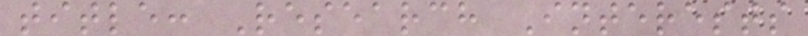title: Research Interests
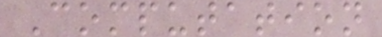Computation
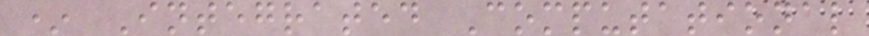* Integrated Computational
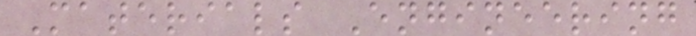Materials Engineering
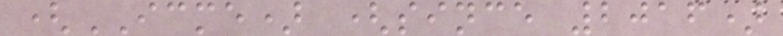(ICME) (since 2016)
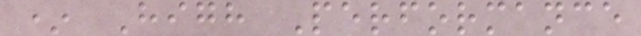* High Performance
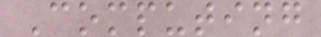Computing
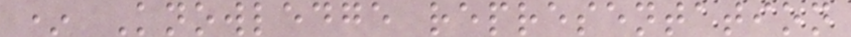* Knowledge representation
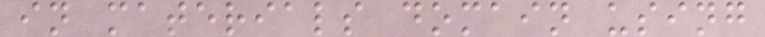in materials domain using
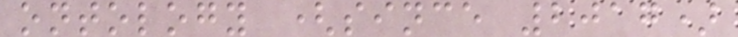ontology (since 2017)
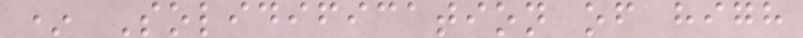* Solidification of high
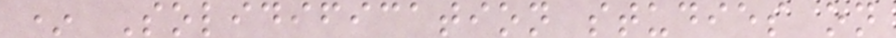* Solidification studies on
